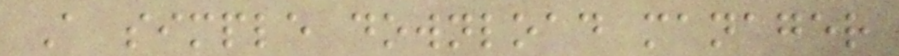A simple download manager
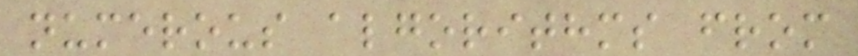numerous algorithms from
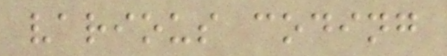various coding
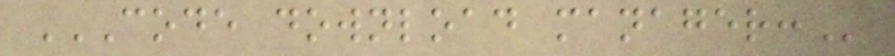CODE DOWNLOAD MANAGER:
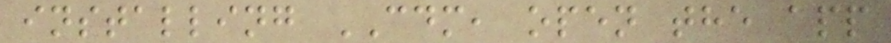installing CDM, open the app
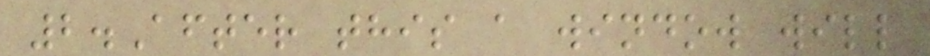2.After this a window will
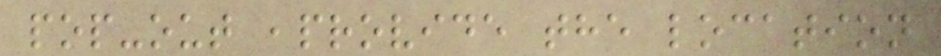pop-out ,provide the location
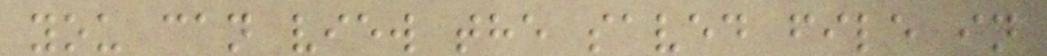you can view the saved file in
